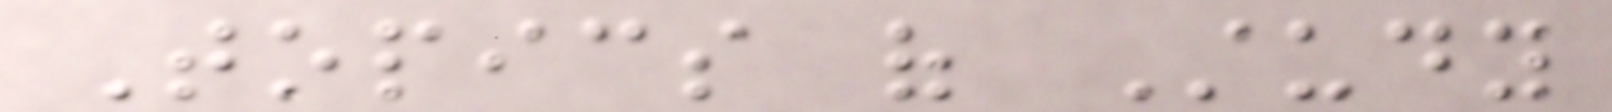Topics of Study
